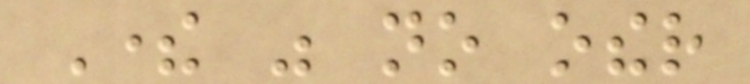There was no other
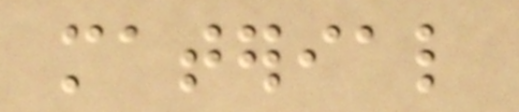material
